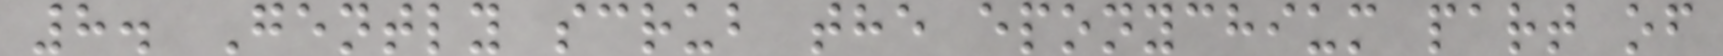8. Gently scrub the eponychium part of
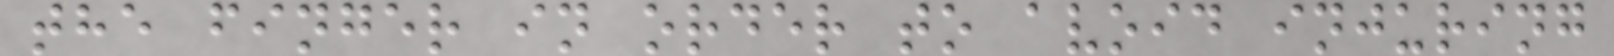the finger in order to avoid injuring
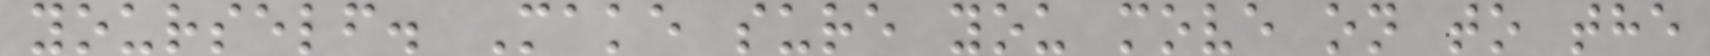yourself. Make sure you move on to the
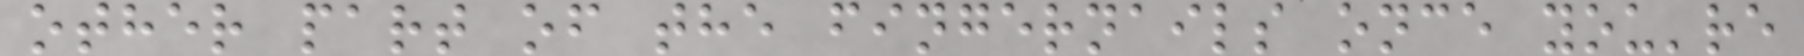other part of the fingernails once you're
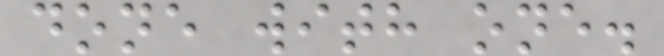done with one.
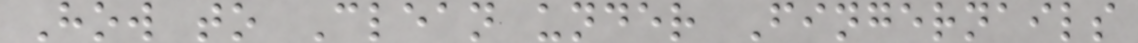How to Clean under Fingernails
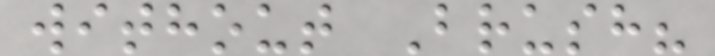without Brush?
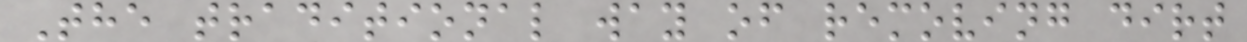The traditional way of removing dirt
